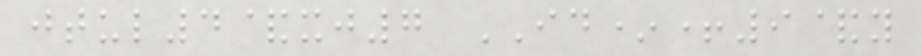jtul4&xj7 ID*+9&y
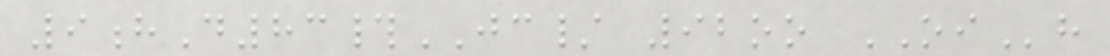9hD83#JC/ 92oo OIh
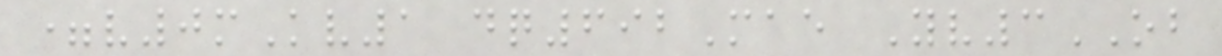=v0mKv1 dq692Mae Yv3OB
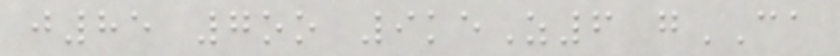j85 7oo 9keZ6 gCA
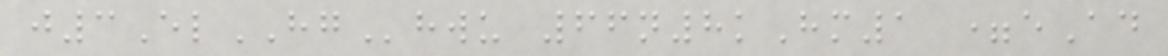j3ElHGhwu 66n8kHm1 =eAd
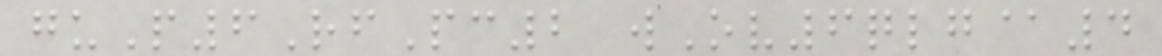guP6RfPc2 wOv6qlg@4
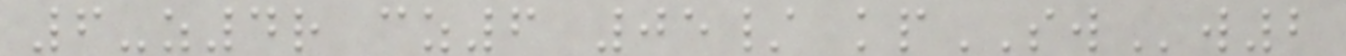6-z4r cz6 05/ kpSWw2
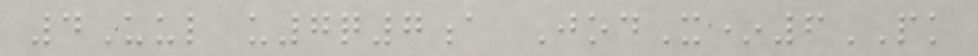4Uul u7q7a JodX*6PK
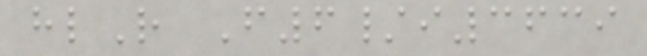hlR F6/i3639
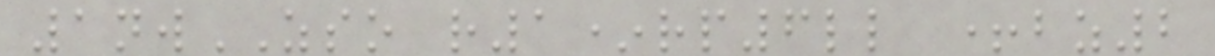1nwZSO r1*rp6ll +bz2
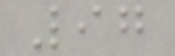97
